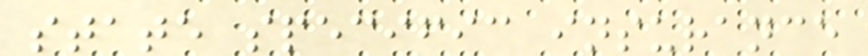state specific insurance
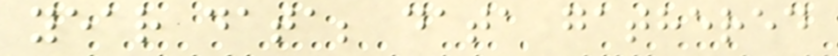year data; data gathered
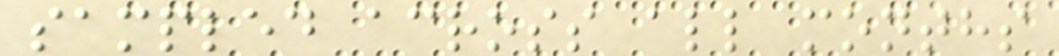sampled across all months
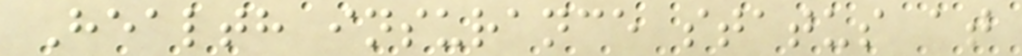Health insurance status at
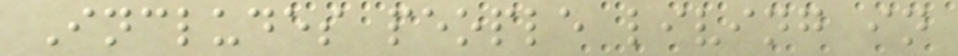Includes people living in
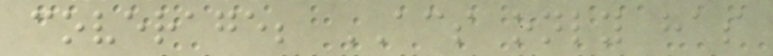coverage; ACS only has
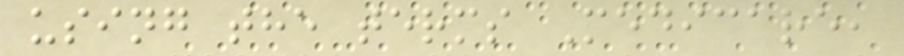using the terms Medicare,
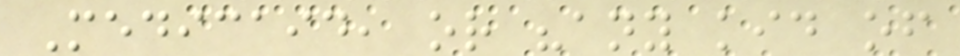Medicaid, or "any kid of
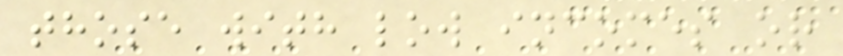those with low incomes or
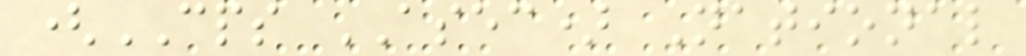(CPS ASEC) National
